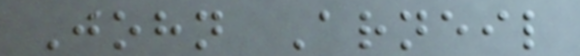John Arneil
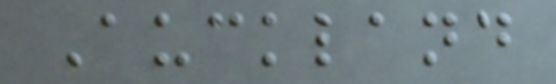Auckland
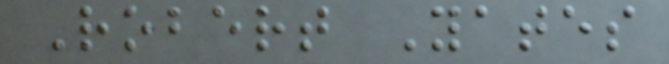Robert Yates
